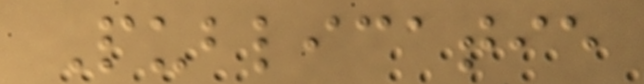Publicatie
